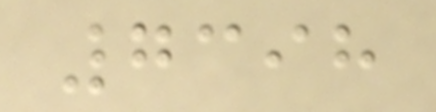7398
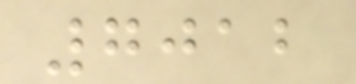7012
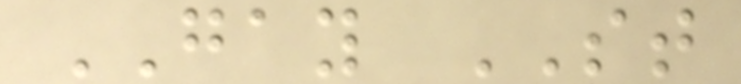GAY ST
